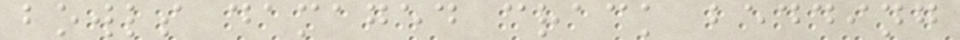bowls damaged crack bedding
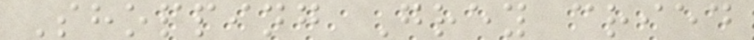Shopping Grey cried
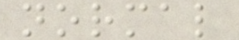normal
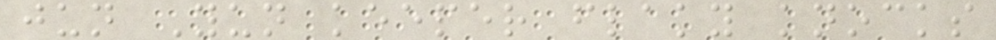jun Yun keeper flaky knocks
